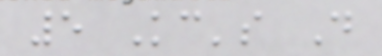5 Kc's D
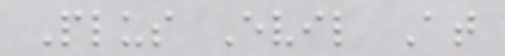Plus Evil At
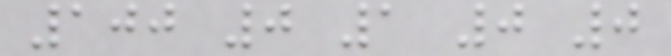100 0 1 0 0
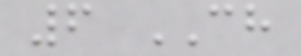6 CH
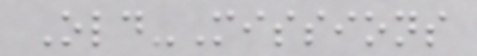Old-Missions
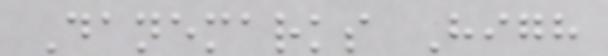Danemarks High
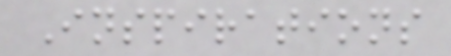Inspirations
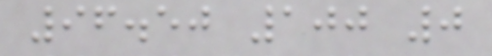96.50 100 0
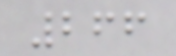266
